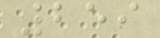259
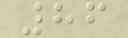86
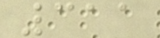311
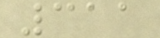311
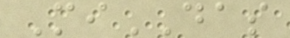MiDAS
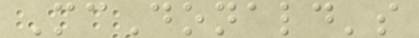McDonald's
